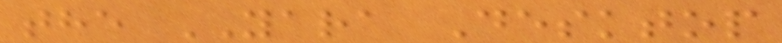the YARA Desktop
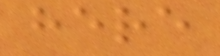here
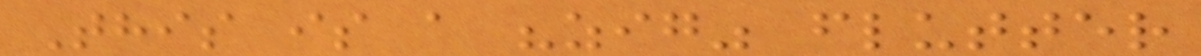This is a "zig" flutter
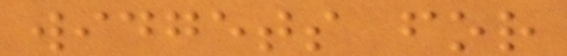widgets for
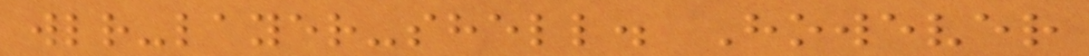wlr-layer-shell. However
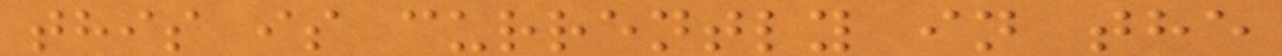this is currently in the
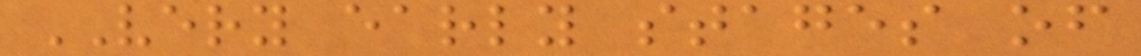VERY early stages of
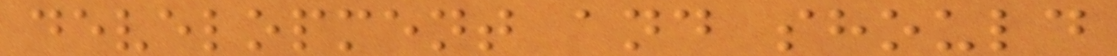development and should
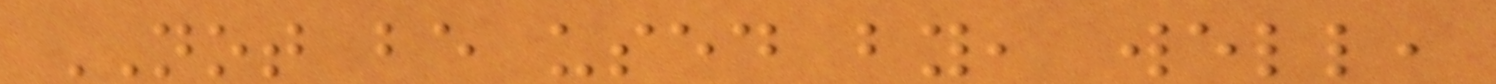NOT be used by, well,
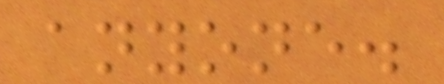anyone.
